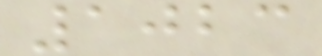1023
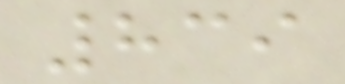839
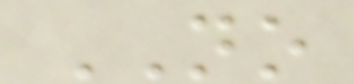NO
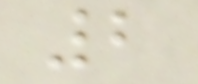2
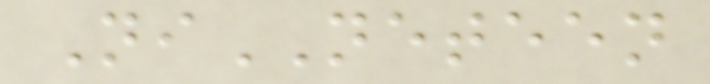NiNETEEN
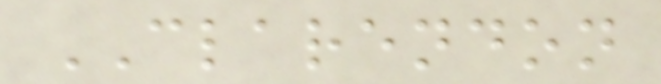CLARENDON
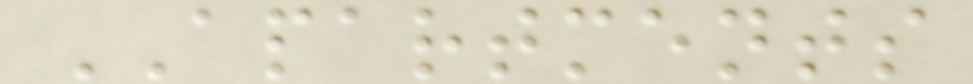APARTMENTS
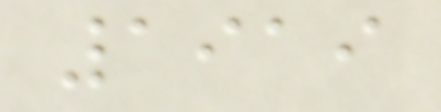1919
